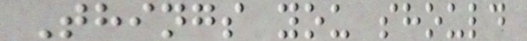Things you should
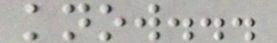know...
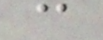@
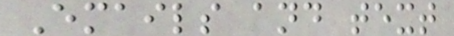Emails and text
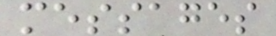messages
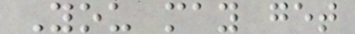You may get
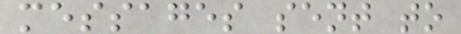messages sent to
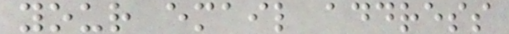your email address
